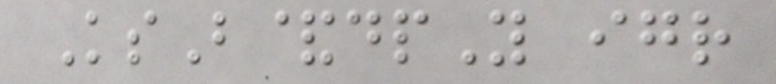KsB&dpY igr
